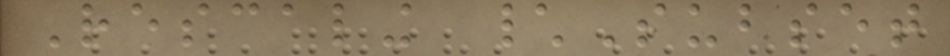Rescaling \Subset
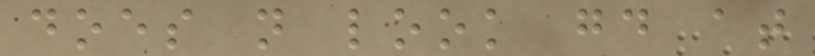does not look good at
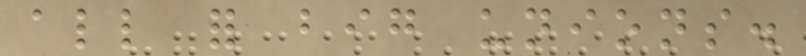all for big unions.
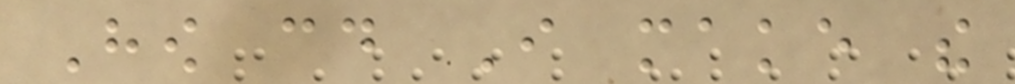How could I make the
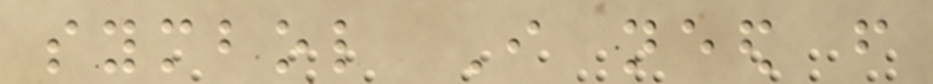symbol I need from
